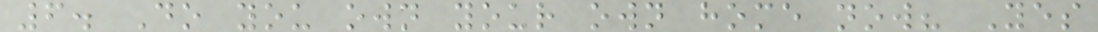6. Do you own your own home now? Yes
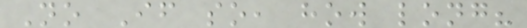No If so, how long?
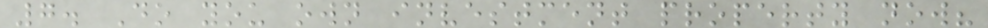7. Do you own investment property now?
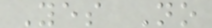Yes No
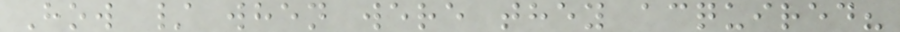How / when were they acquired?
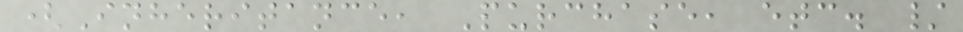(Inheritance, Purchase, etc. /
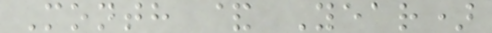Month & Year)
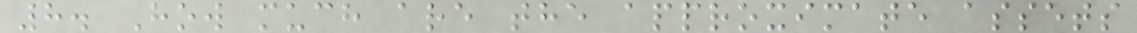8. How much are the approximate assets
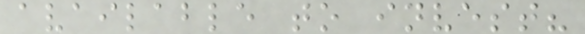available to invest?
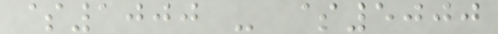$1000 - $5000
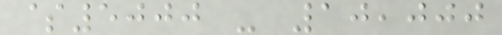$5000 - 10,000
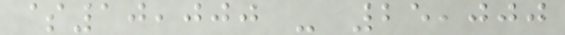$10,000 - 25,000
